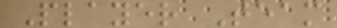Player Team
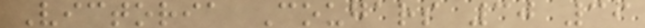Victoria Cougars 30 39
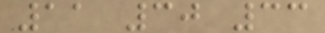11 30 33
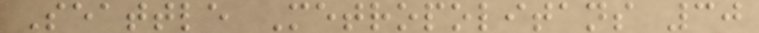Seattle Metropolitans 30
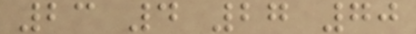23 4 27 70
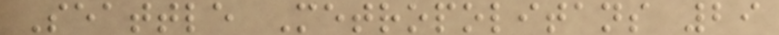Seattle Metropolitans 29
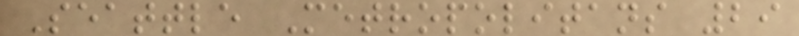Seattle Metropolitans 29
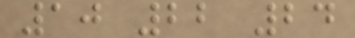10 22 24
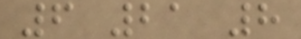6 21 8
